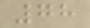78
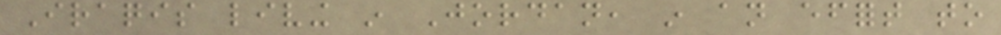Iraqis living in Jordan, in an effort to
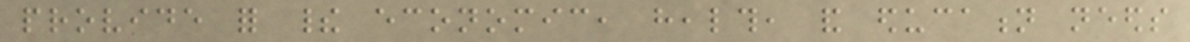provide for their economic, health, and education needs
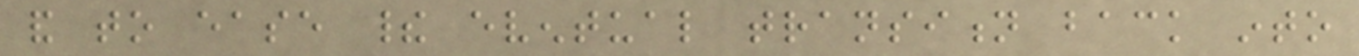and to ease their eventual transition back into
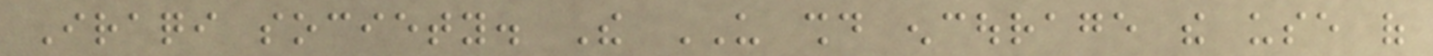Iraqi society. The US should encourage the use of
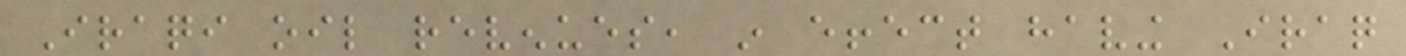Iraqi oil revenues, in effect having Iraq
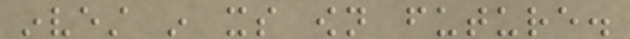invest in its own future.
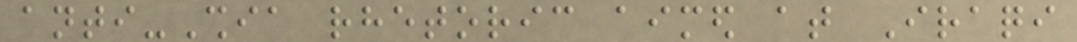anti-Shia rhetoric aimed at Iraqi
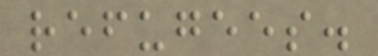refugees.
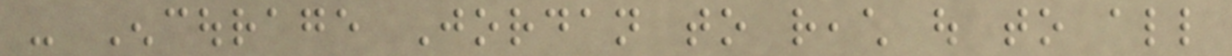- Encourage Jordan to reach out to all
